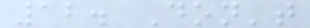12. Don't
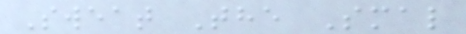Sweat The Smal
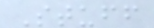Stuff
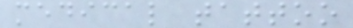medical tattoo
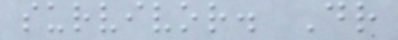survivor. Dr
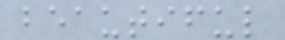beautiful
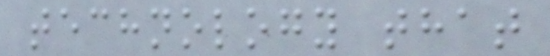technology that
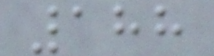188
